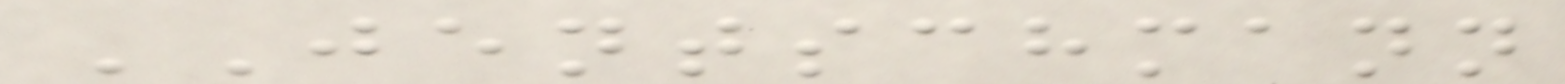JENTSCHMANN
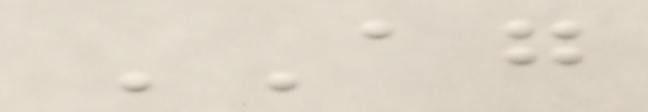AG
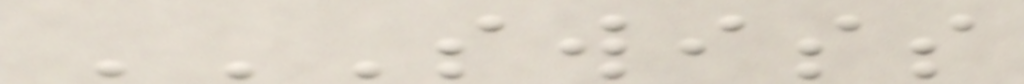SWISS
